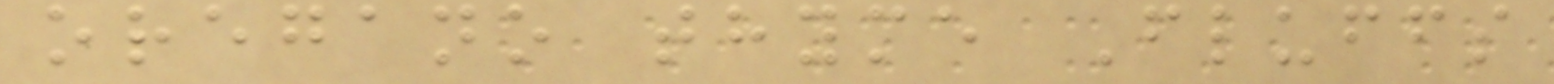oregano thyme Fluffs
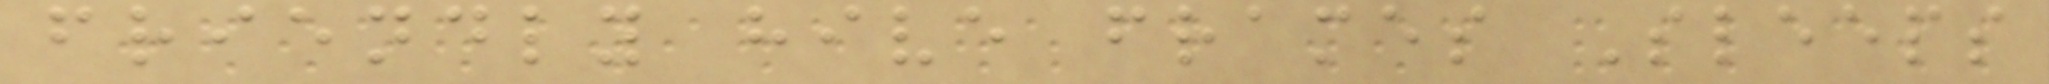friendly hive frames Sleeps
